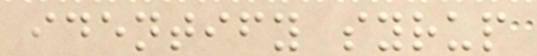identify syrup
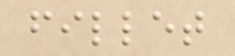fillet
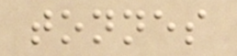tonnes
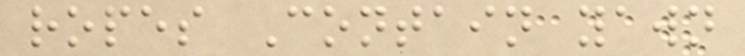ropes Contain yawn
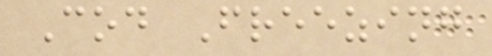Cod Freezing
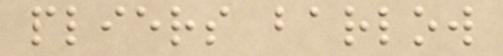pliers barlow
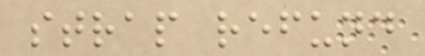strap refund
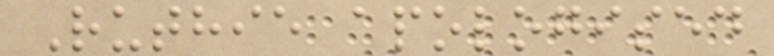Ruthie apologised
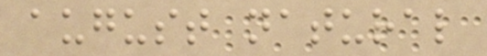august natural
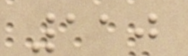110
